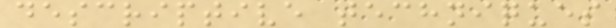descriptive techniques
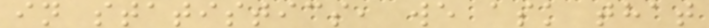in statistics, we ask that
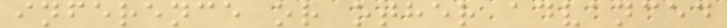inference or other advanced
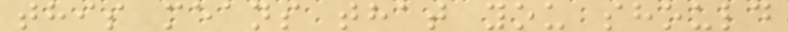this means that you should
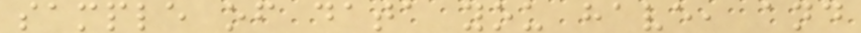sample of data you have, and
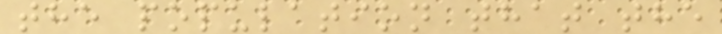the population that the
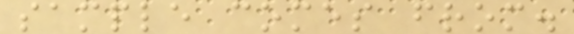sample comes from.
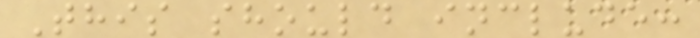This should include:
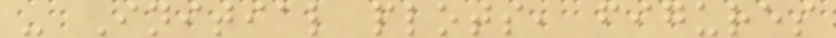- Initial plots, figures
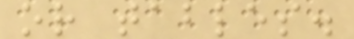or tables.
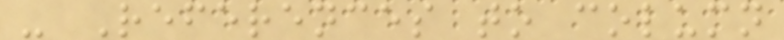- References to column
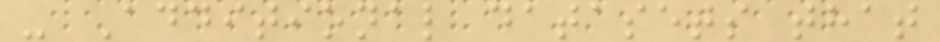- Additional datasets that
